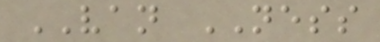VAN NESS
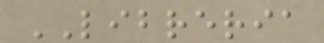LIBRERIA
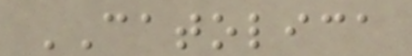CATOLICA
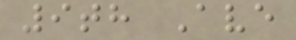9th Ave
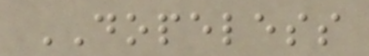DOPELESS
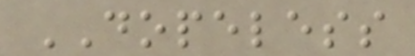DOPELESS
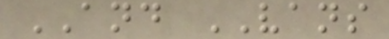AND VANS
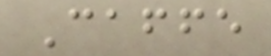Caffe
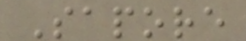Sapore
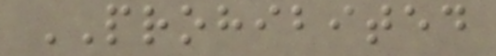PROHIBITED
